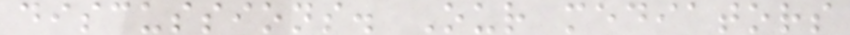discussions. Our mediators
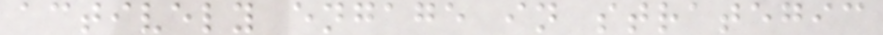actively engage in strategic
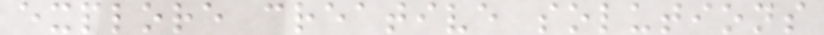explore creative solutions
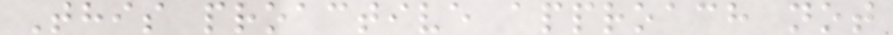This proactive approach not
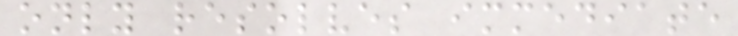only resolves immediate
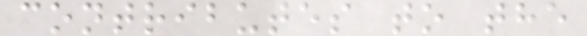contributes to the
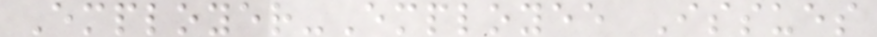Employer-Employee Issues
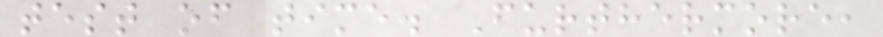test of time. Furthermore,
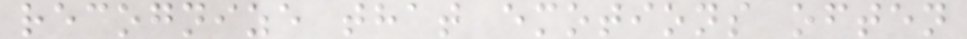recognize that emotions often
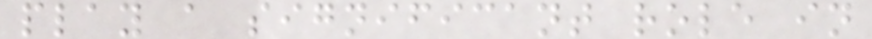play a significant role in
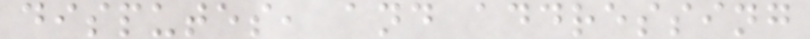disputes, and addressing
